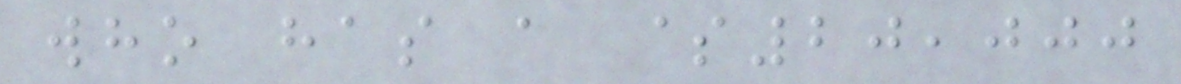who has a $20,000
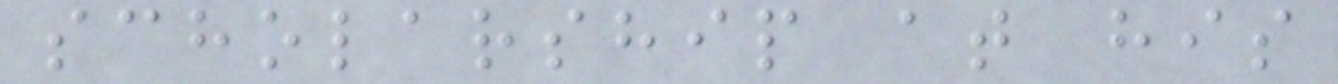scholarship at his
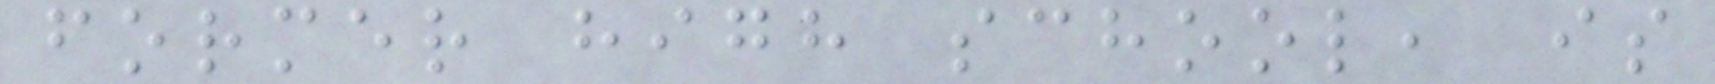former high school, is
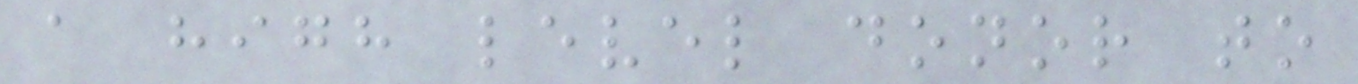a high level donor to
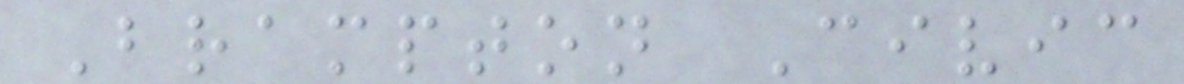Brampton Civic
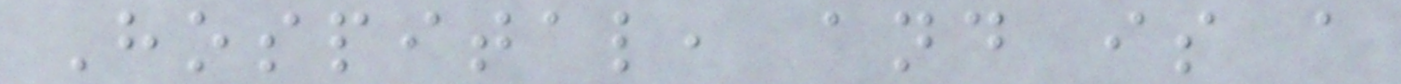Hospital, and is a
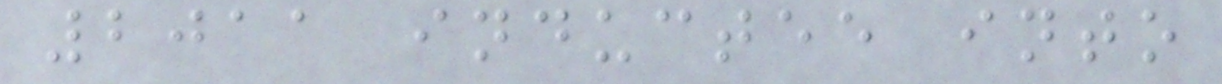2011 inductee into
